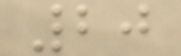20
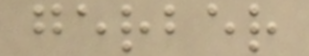gerber
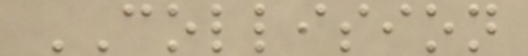COLLISION
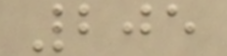205
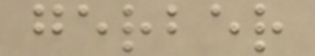gerber
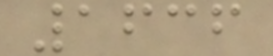1636
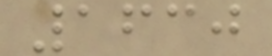1630
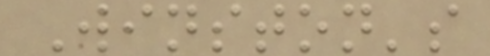Winston's
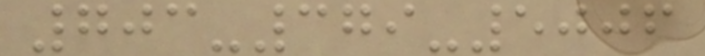703-379-5006
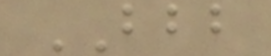BBB
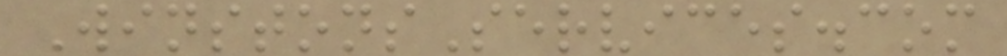WinstonsServices.com
